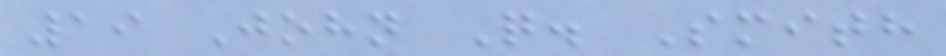19 John Q. Smith
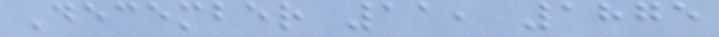December 11, 1875
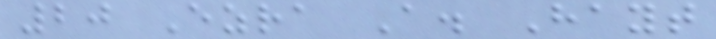20 Ezra A. Hayt
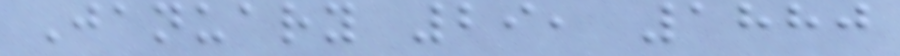January 29, 1880
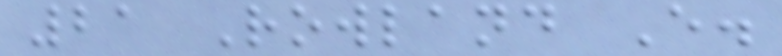21 Rowland E.
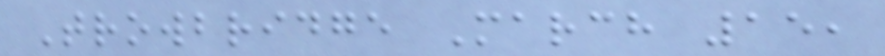Trowbridge March 15,
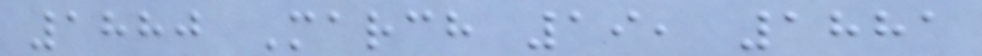1880 March 19, 1881
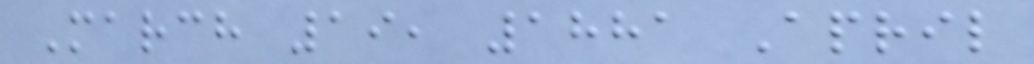March 19, 1881 April
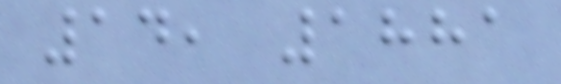14, 1881
